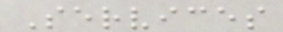Services
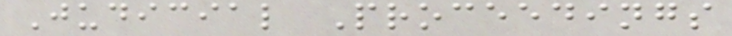Judicial Proceedings
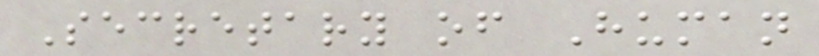Secretary of Human
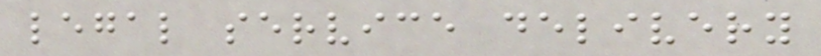legal service delivery
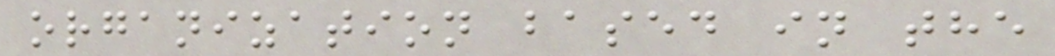organization based in the
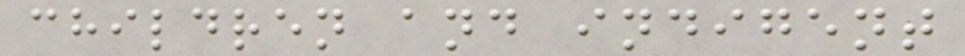children and indigent
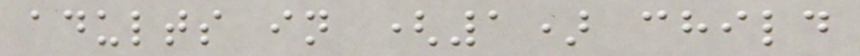adults in (1) child
